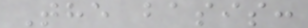The basis:
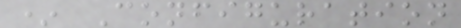* Configuration
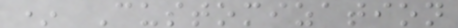* Customization
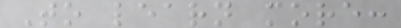To learn more:
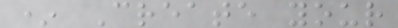* Create your
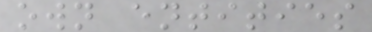own entities
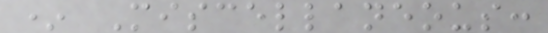* Miscellaneous:
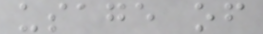usage of
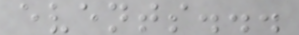events...
